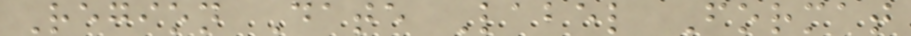Region Date Label Format
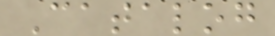Catalog
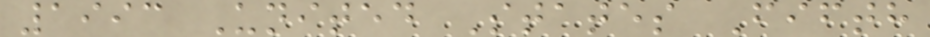1993 United States Fifth
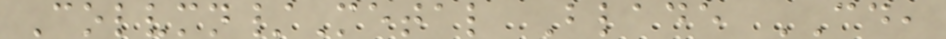Colvmn/Metal Blade CD,
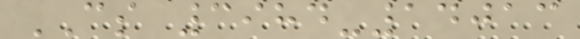CS 3984-14013
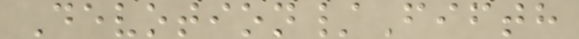Devotion/Fifth
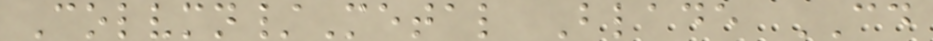Colvmn/Metal Blade CD
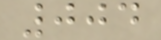004
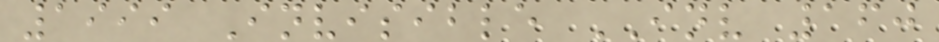1999 Invisible INV 160
